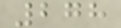278
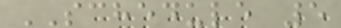SCHEDULE 5
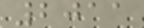2011
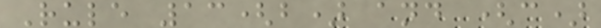Rule 13(b) and (c)
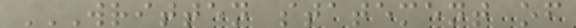WRITTEN STATEMENT OF
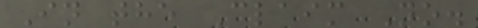In the Claim No.
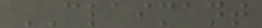CLAIMANT
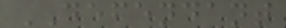DEFENDANT
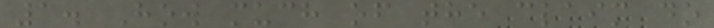1. How much of the claim do
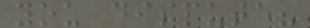you dispute?
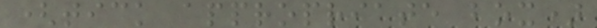(tick appropriate box)
